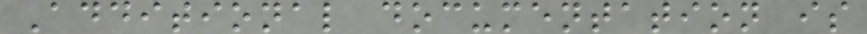Additional documentation is
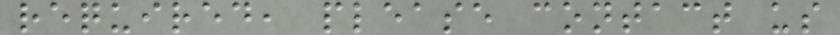required, please contact us
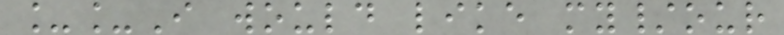__I would like my/our
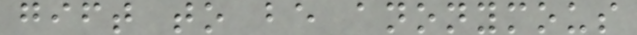gift to be anonymous
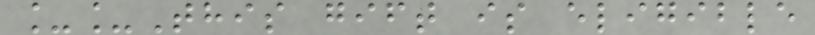__This gift is eligible
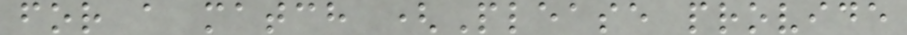for a match (Please provide
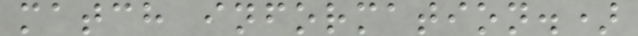match information.)
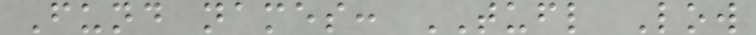Fund names: TUFL Low
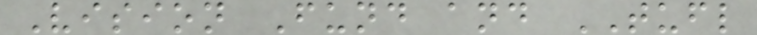Vision Fund and TUFL
